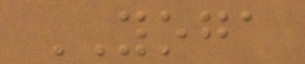YOGA
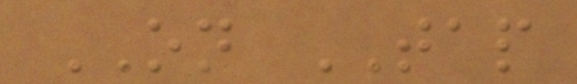ON TAP
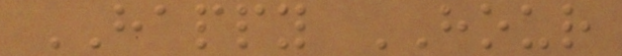HAPPY HOUR
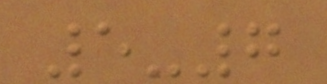5-7
